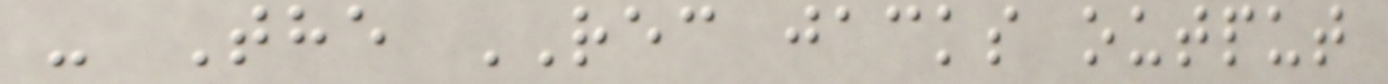- The REC jacks output
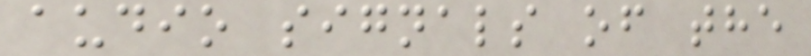audio signals of the
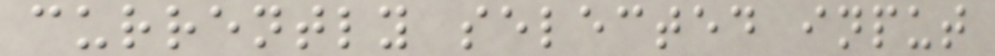currently selected input
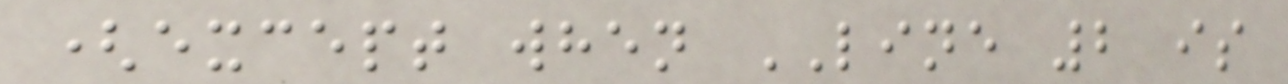(except when LINE 2 is
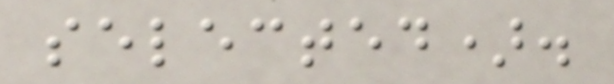selected).
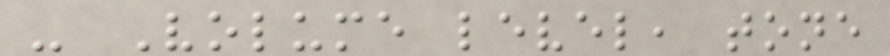- Volume level, tone
